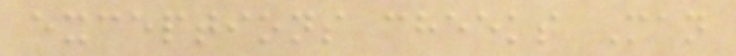exceptions cheeks Man
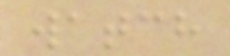watch
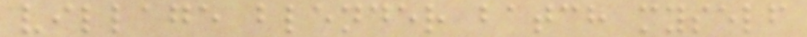village blender batch myself
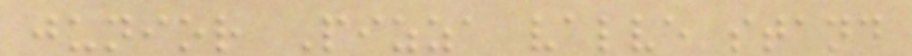junior Pizza valve stand
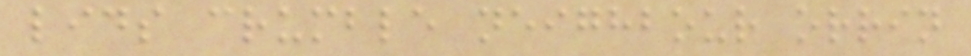lids crumble neighbour orrin
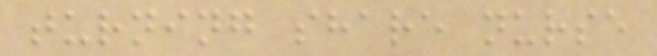turning share nurse
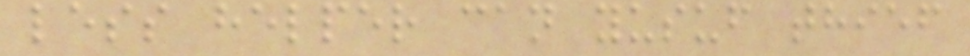less helper can yusuf thief
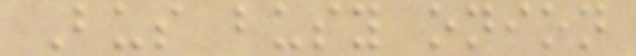Bus busy onion
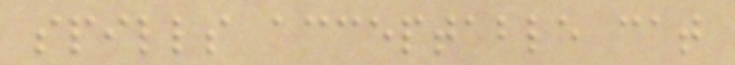spills acceptable cat
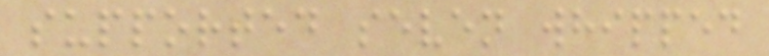supported seven whipped
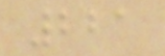221
